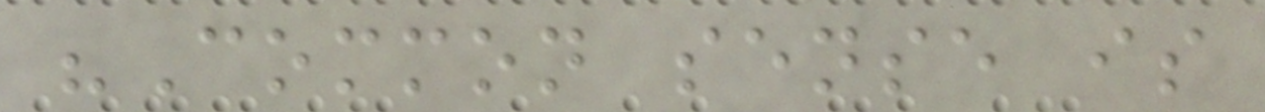"Common sense is
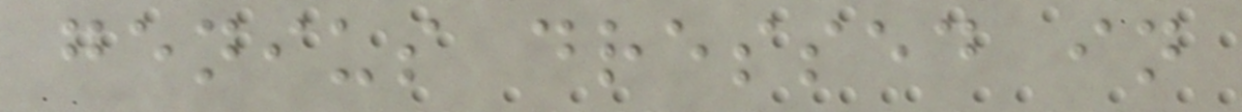genius dressed in
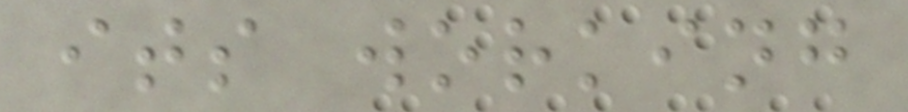its working
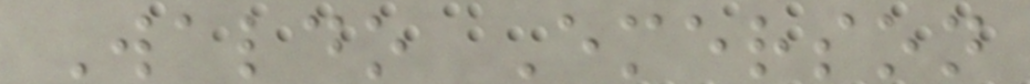Waldo Emerson
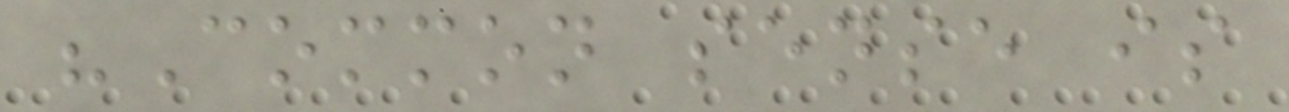"Common sense is
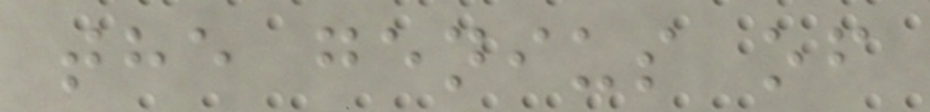the genius of
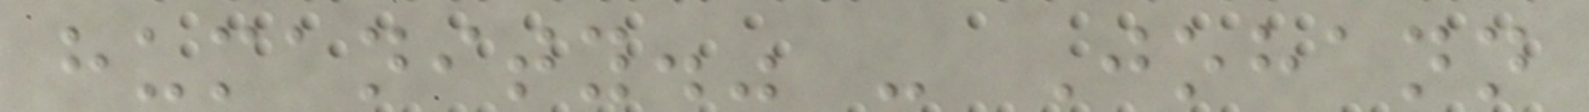humanity." - Johann
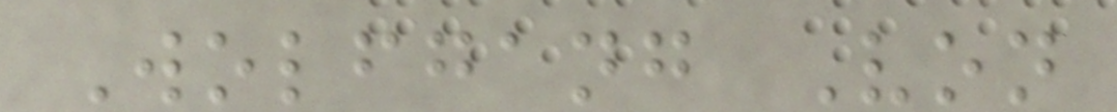Wolfgang Von
